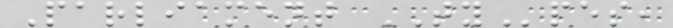Parliament TYpes,
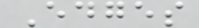Edges
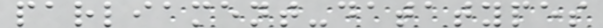parliament-datatypes
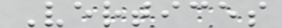Vertices
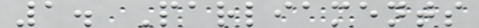1. Parliaments
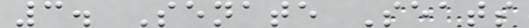3. Senate Seats
